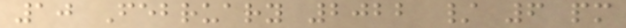10 February 2022 / 6 pm
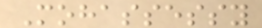Mohassessy
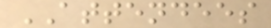ATTENDEES
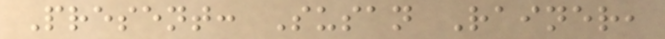Present: Susan Rainer,
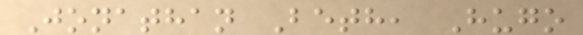Jonathan Beth, Hugo
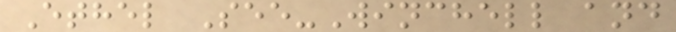Ethel See-Winchell and
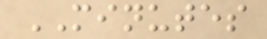MINUTES
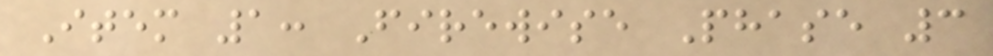Item 1: Firewise Phase 3
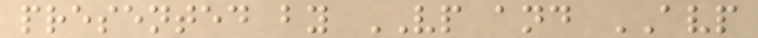presented by VP and AVP
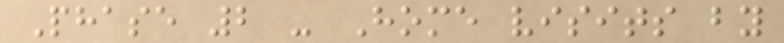Phase 2 - Home visits by
